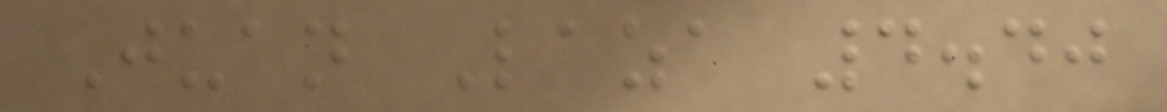Juan Laza 4.40
